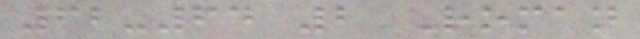62-64 2 Roman
